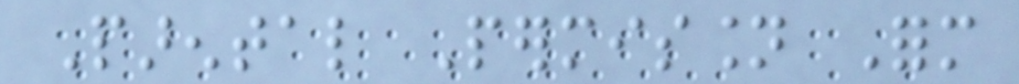Parental Permission Form
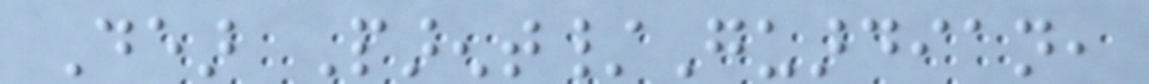Dear Parent/Guardian,
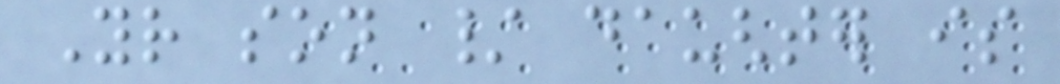Your son / daughter is
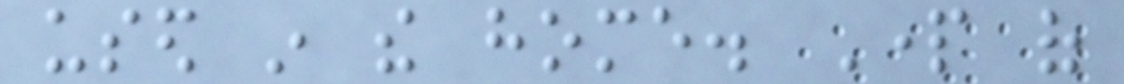used in the home. Part of
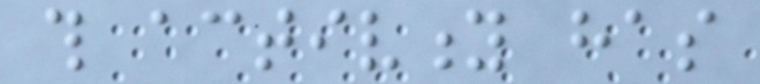this activity has
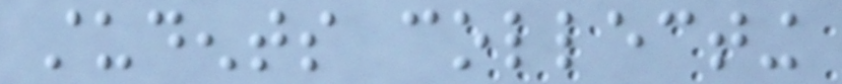students collecting
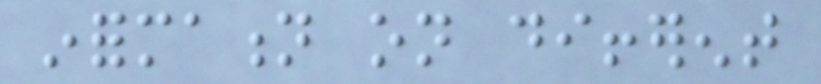information on different
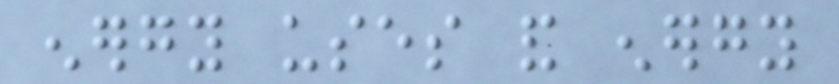energy uses and energy
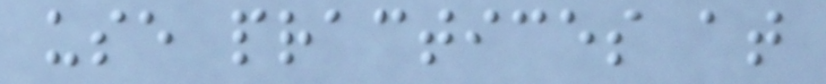use practices at
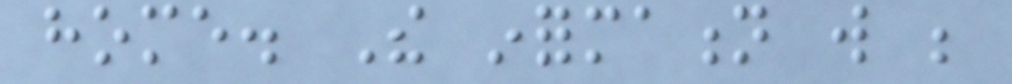home. The information will be
